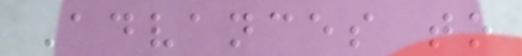Advances to
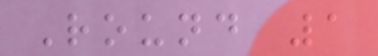Round 1
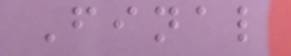Final
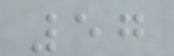57
